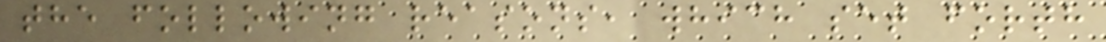the following reasons, which set forth
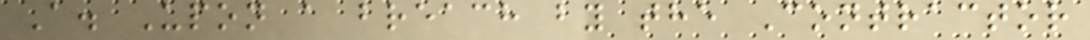A. Upon a breach by the Contractor
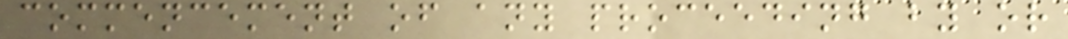commencement of any proceeding by or
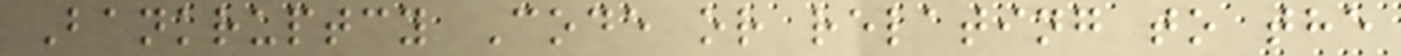Bankruptcy Code or relating to the
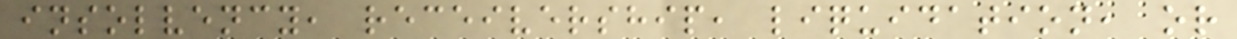insolvency, receivership, liquidation, or
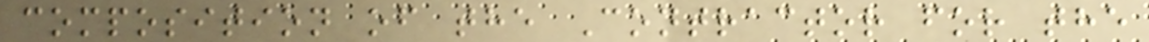composition of the Contractor for the
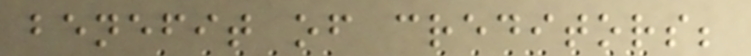benefit of creditors;
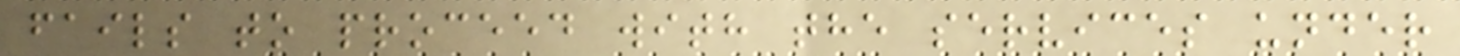fails to proceed with the services under
